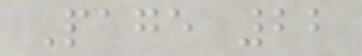Page 22
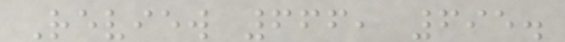Review 666, 695.
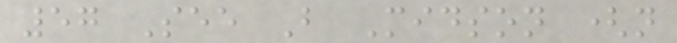57 See B Midson (n
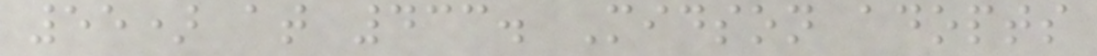55) at 433. Midson adopts
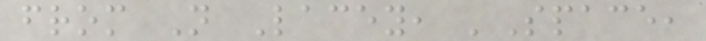from N Lacey, 'Space,
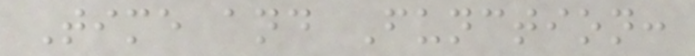Time and Function:
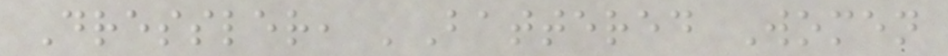Dressler, 'Battered Women
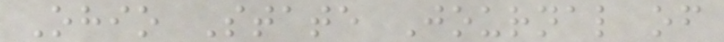Ohio State Journal of
